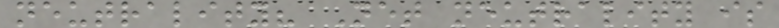neutrality? Net neutrality is
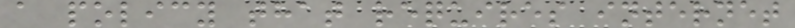a policy that requires internet
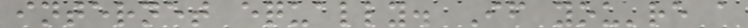internet equally. If you're a
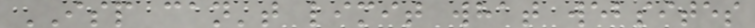ISP can't limit what websites
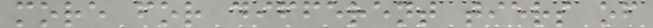more for different tiers of
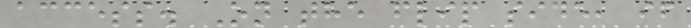access. On the flip side, if
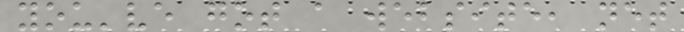you've got a website, net
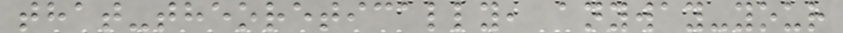that-theoretically, anyway-your
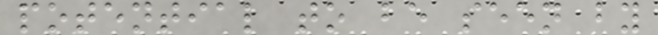potential to be seen by
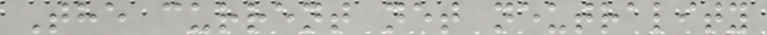The current net neutrality
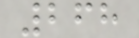268
